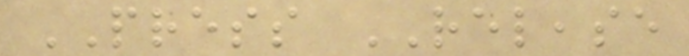PRESS RELEASE
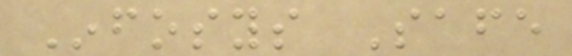Infosys Safe
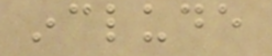include
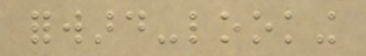forward-looking
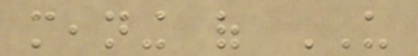meaning of US
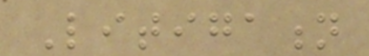Litigation
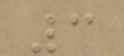3
